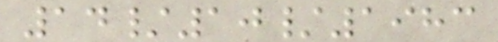14/10/1983
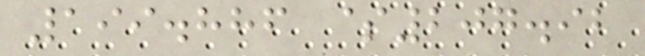199.886 $207.92
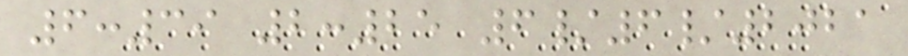6:39 2:25 6/6/2021
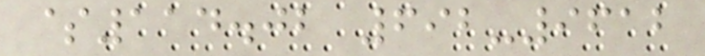$114.02 692-9612
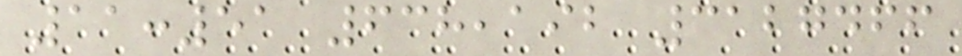11:51 638,192 3127466
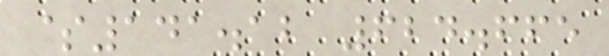$141.12 624.665
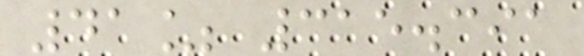41% 315.391
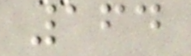164
